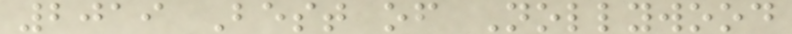2019 Best of Nollywood
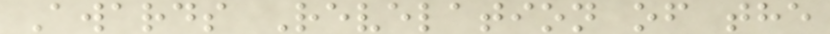Awards Revelation of the
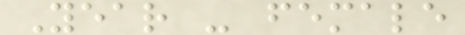Year - female
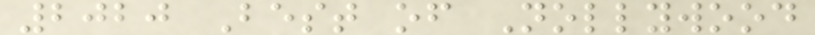2020 Best of Nollywood
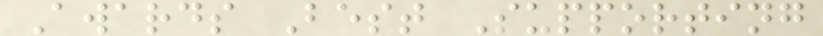Awards Best Supporting
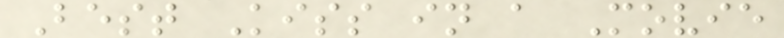Best Kiss in a Movie
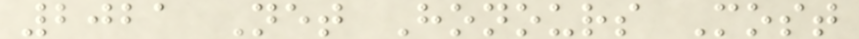2021 Net Honours Most
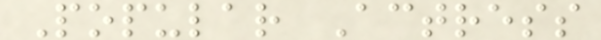Popular Actress
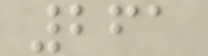261
